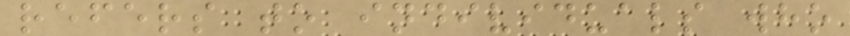refers to individuals who
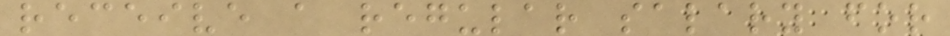receive a regular salary for
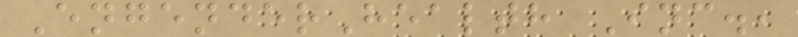EngenderHealth Inc.,
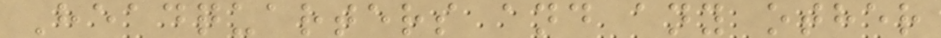Headquarters and any other
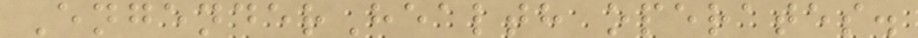EngenderHealth operates.
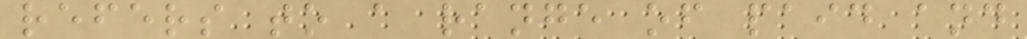refers to a range of paid and
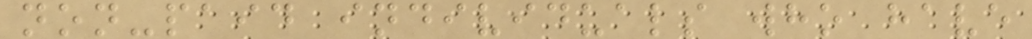non-paid individuals who have
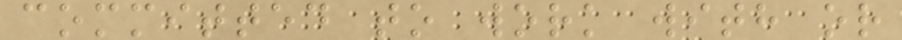committed to work with or
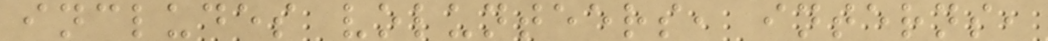includes volunteers, interns,
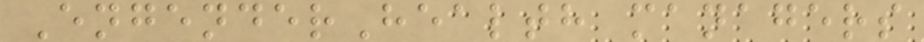EngenderHealth managers
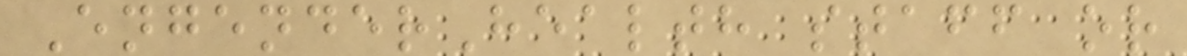EngenderHealth staff or
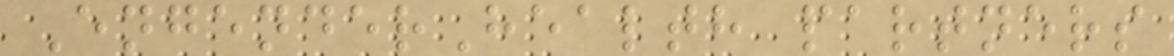EngenderHealth partners
